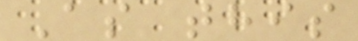As this
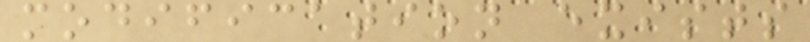modification exists
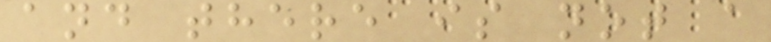and there is not a
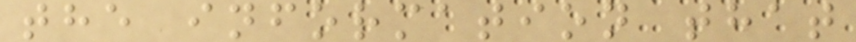the information that
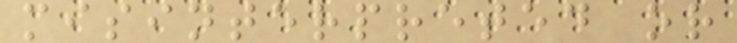misinterpreted or
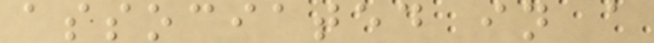associated in a
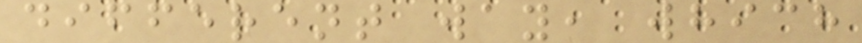different way, which
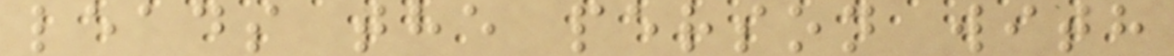leads the person with
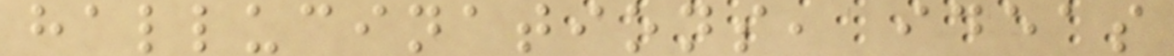hallucinations, ideas
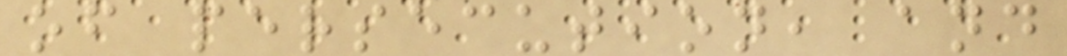of persecution, and
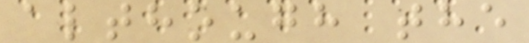although the
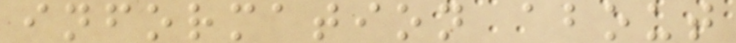information about
